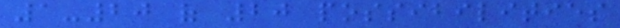1-20 of 20 possibilities
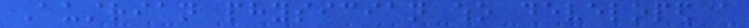Austrian physician who developed a
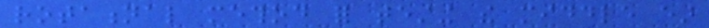rotational method for testing the middle ear
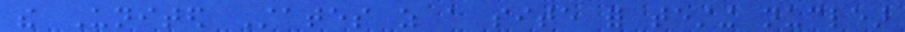the United States as a site for testing nuclear
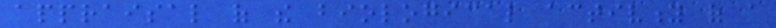appraisal of the biological activity of a
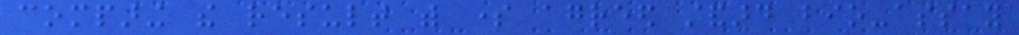comparing the result with some agreed standard bio-assay
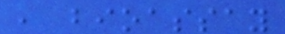, bioassay
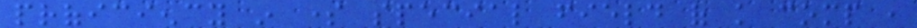proficiency in some special field of knowledge comp ,
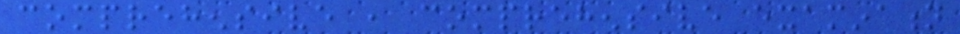comprehensive , comprehensive examination
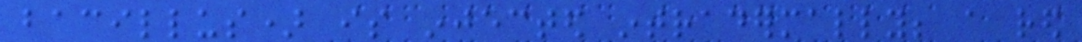bacillus) is injected intradermally; a red
